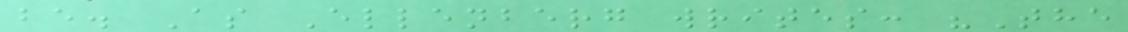be. As Ellenberg writes: "The
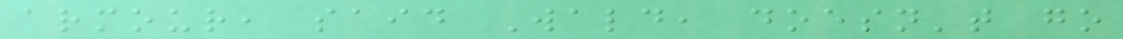armour, said Wald, doesn't go
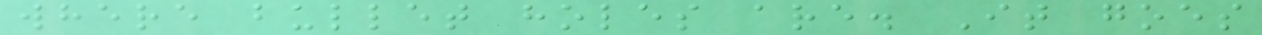where bullet holes are. It goes
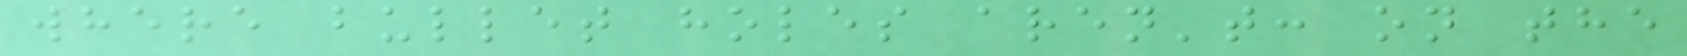where bullet holes aren't: on the
